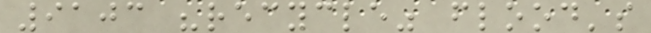9103 "recycle" flood's
